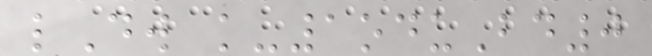lDw k-1oduBd0
